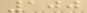100
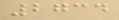2734
